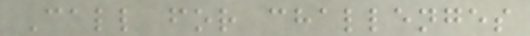Call for challenges
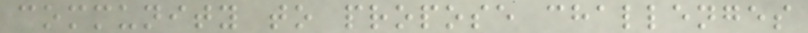community to propose challenges
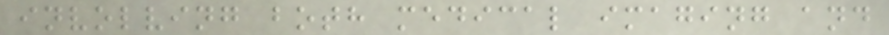involving both medical imaging and
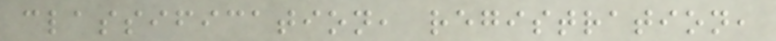classification, registration,
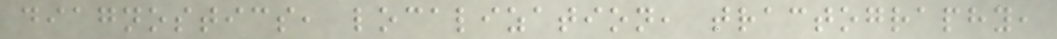diagnostics, localization, tractography,
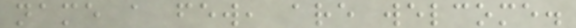name a few, are welcome.
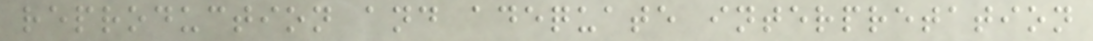reproduction and adequate interpretation
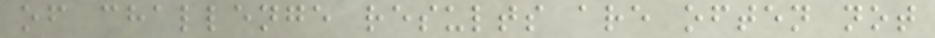of challenge results are often not
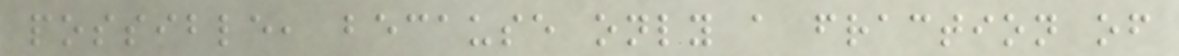possible, because only a fraction of
